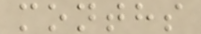months
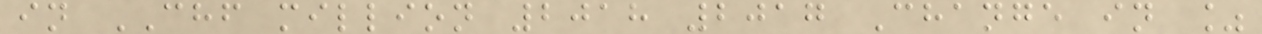in CHF million 2018 2017 Change in %
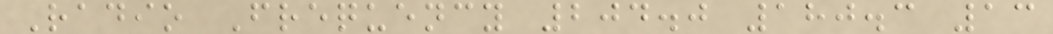Radio Frequency 204.0 180.3 13
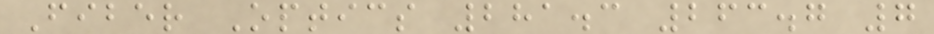Fiber Optics 281.3 263.7 7
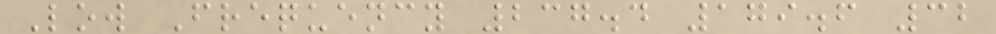Low Frequency 237.4 179.6 32
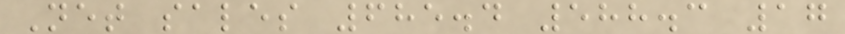Net sales 685.4 588.3 17
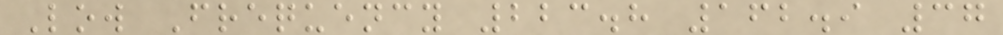Low Frequency 223.8 162.9 37
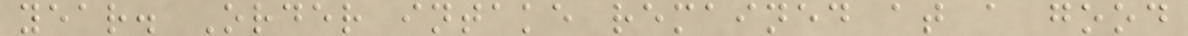year. Order intake remained at a good
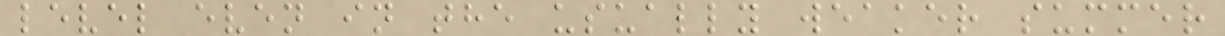level even in the usually weaker summer
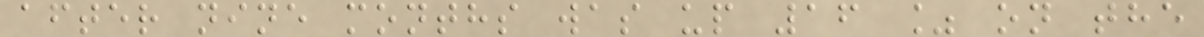after nine months was up 16 % on the
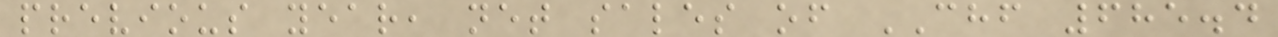previous year, net sales of CHF 685.4
